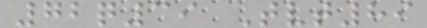72q39 Tvt89
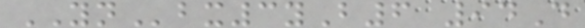YNbx3yB6 94D
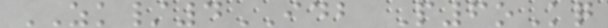ZK/4IDB P6oKq
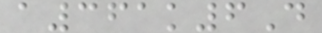a361k6D
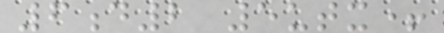6d2 5utx+
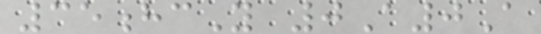35hcY 0A0A
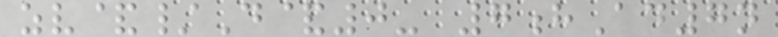zv&/D&0- 7hAd7n
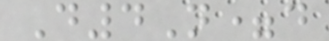D4N=d
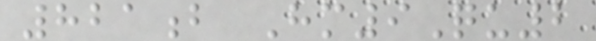821b Hm9Qu2
